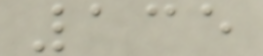135
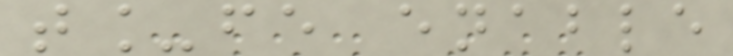t_fe enable
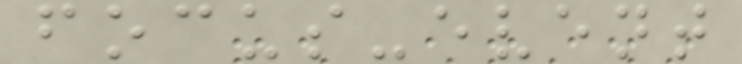focus-event
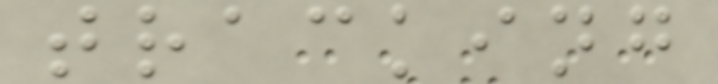tracking
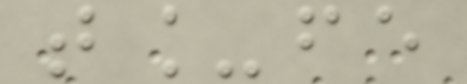t_fe
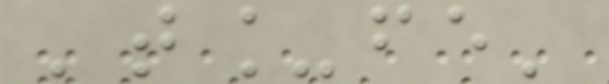't_fe'
